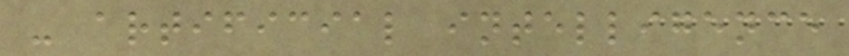- artificial intelligence
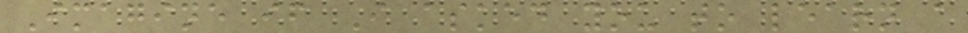Imagine if I asked you to learn a
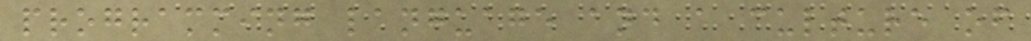programming language and a culture of
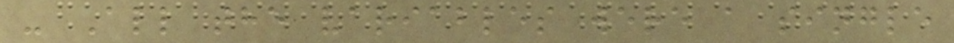- All the variables were a single
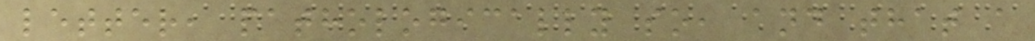letter, pathologically so, and that a
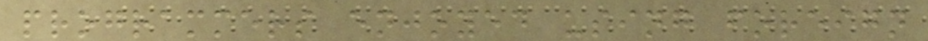programmers enjoyed using foreign
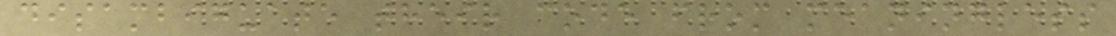disambiguate their code from meaningless
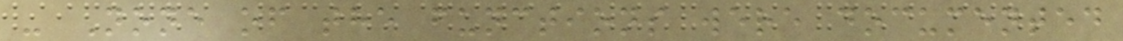- None of the functions were documented
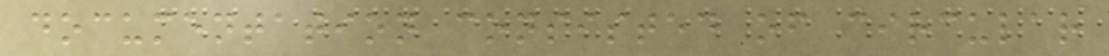documentation consisted of circular
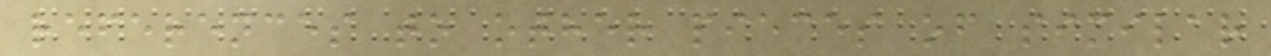references to other pieces of similar
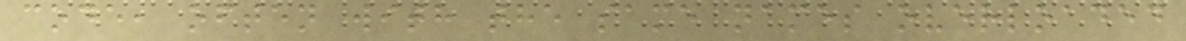code, often with the same names overloaded
